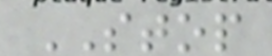STOP
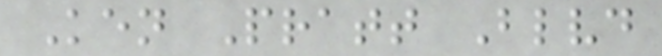Ken Pratt Blvd
